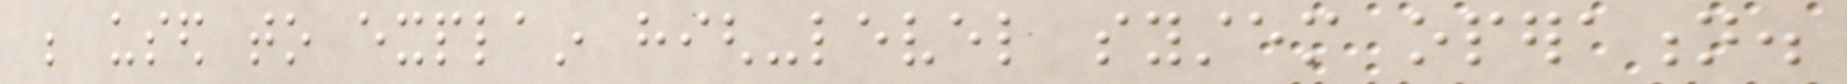be used to explain high-level system operation.
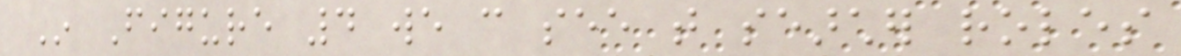In Figure 4 we can see that searcher roles
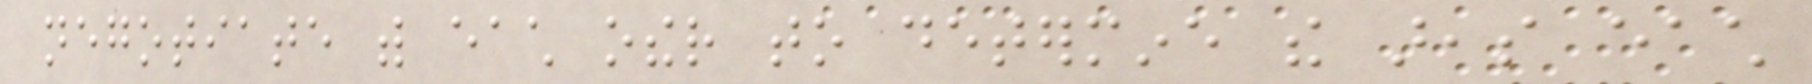negotiate with each other to determine the areas each
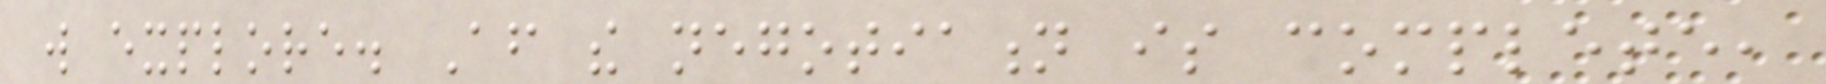will explore. After the negotiation is complete,
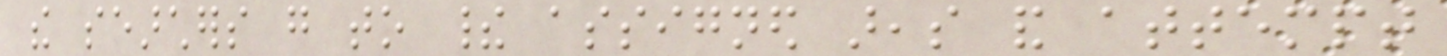the searchers go to their assigned areas and attempt
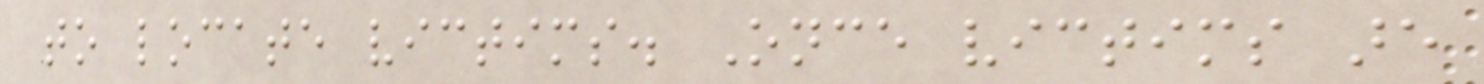to locate victims. Once victims are
